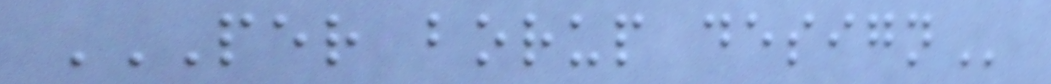PER BORUP DESIGN
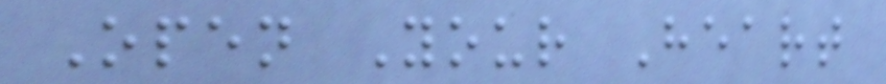Open Your Heart
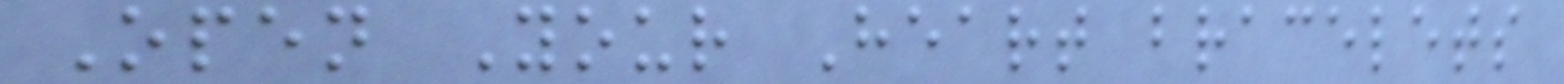Open Your Heart bracelets
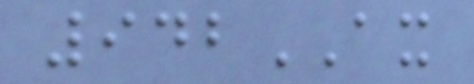942AX
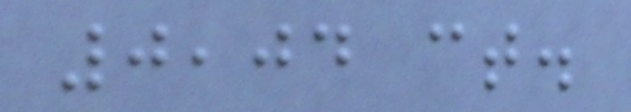0,04 ct.
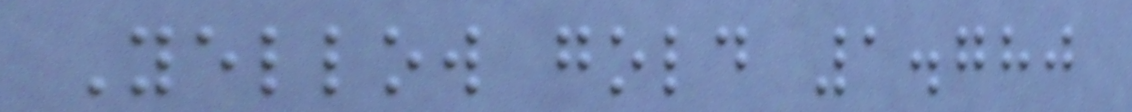Yellow gold 1.780
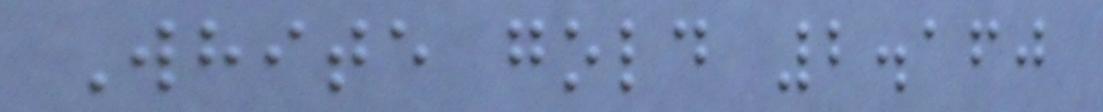White gold 2.160
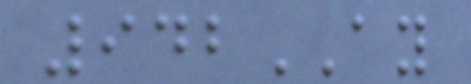942AY
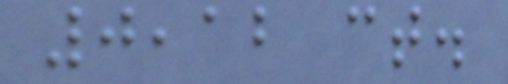0,12 ct.
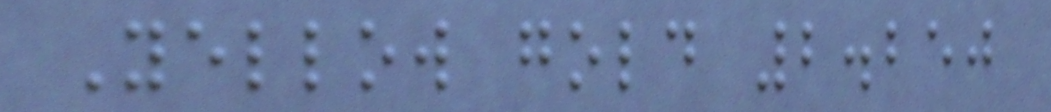Yellow gold 2.250
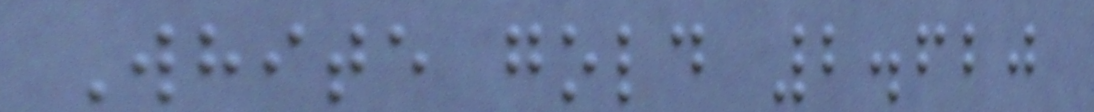White gold 2.620
